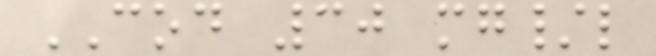COD 30 mg/l
